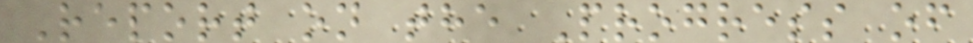Report on the Progress of
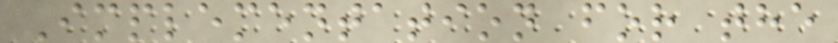Implementation for the
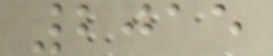2015
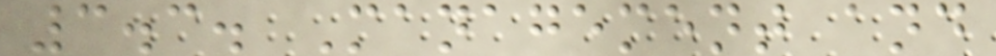3.3. Management and
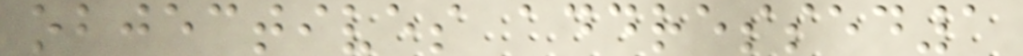objectives addressed1
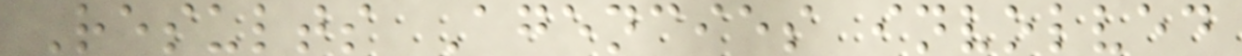Results Agencies involved
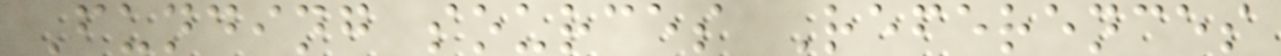Funding sources References
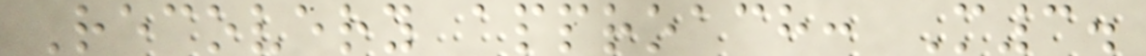Recovery approach: M3.
